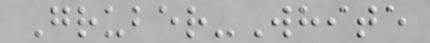Gruber-White
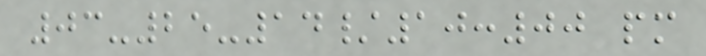03-25-14/10:00 pm
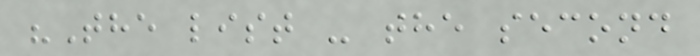"The list - the second
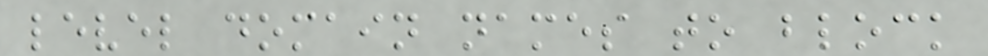level domain names to block
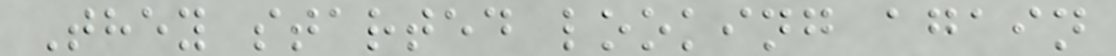They started looking again
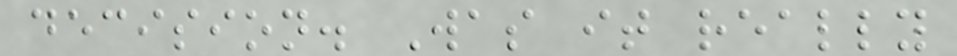decision. Was it really
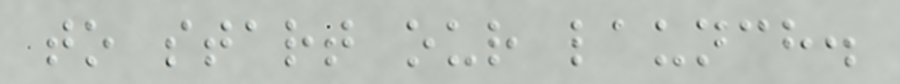to start our launch.
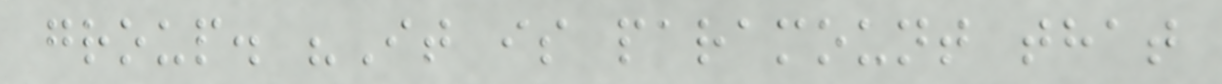group. "It is paramount that
